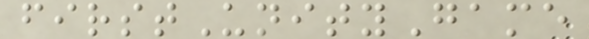firstUnityGame
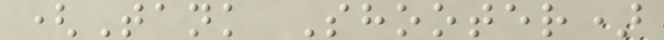(Tank Shooter)
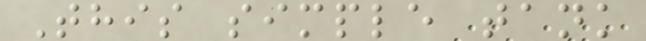This simple tank
